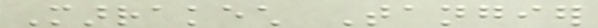Marrakech Tangier
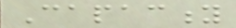Capacity
